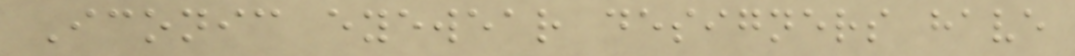Iconic eyewear designers have
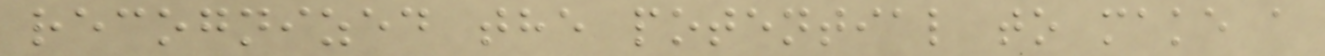recognized the potential to make a
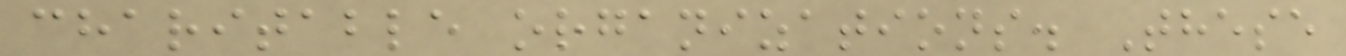charitable organizations. These
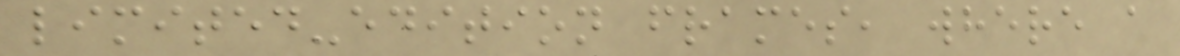limited-edition frames, where a
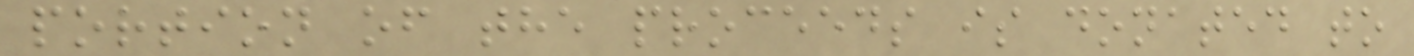portion of the proceeds is donated to
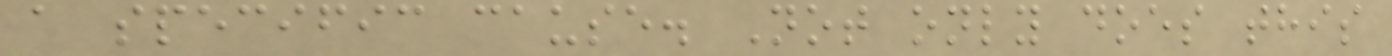a specific cause. Not only does this
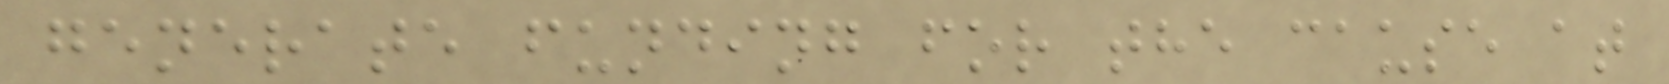generate funding for the cause at
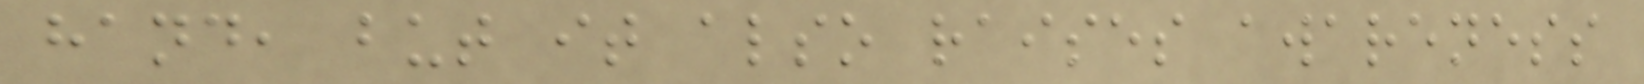hand, but it also raises awareness
